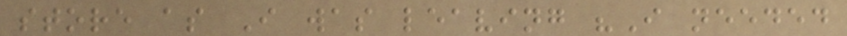store as I was leaving "I needed
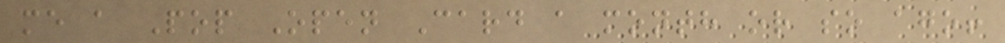me a Pop Open Card a month or so ago!
